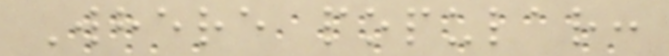Where popular:
